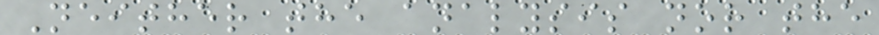Neither the analysis nor the
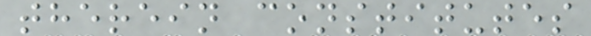therein constitutes
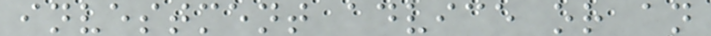investment advice or an
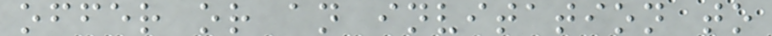offer or an invitation to
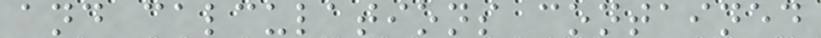and calculations contained
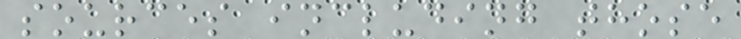sources including those
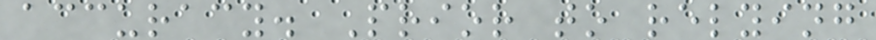accuracy. Prior to relying
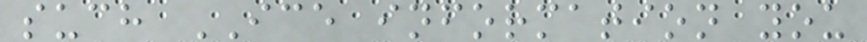such ICE information you
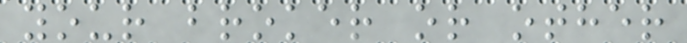your broker or other
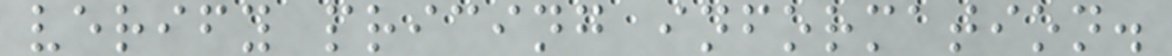verify pricing information.
